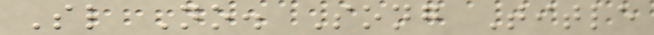Sl No. Song Title
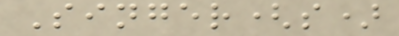Singer(s)
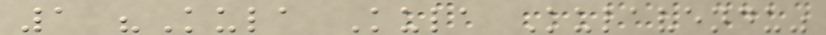1 "Kula Kula Kulavendu"
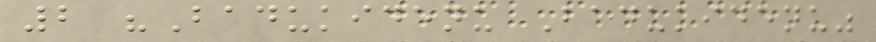2 "Badukidenu Badukidenu"
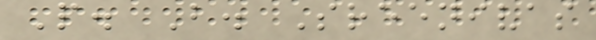P. B. Sreenivas
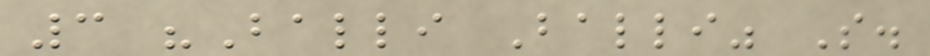3 "Balli Balli" S.
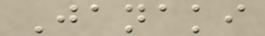Janaki
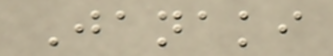Janaki
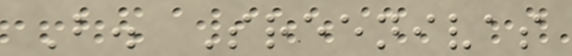B. Sreenivas
